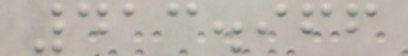413.966
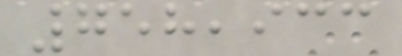758,933
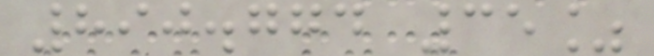890.774 35%
